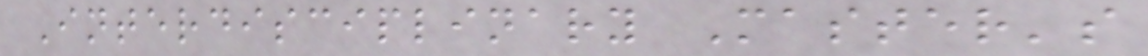Interdisciplinary Master's
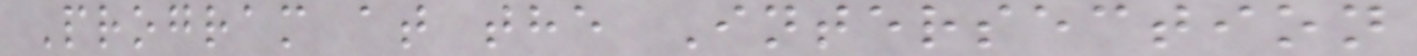Program at the Intersection
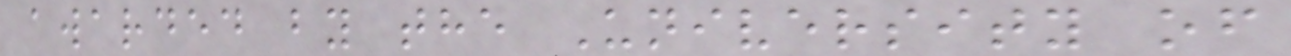awarded by the University of
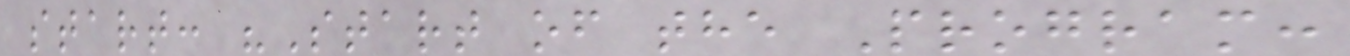start: "Start of the Program:
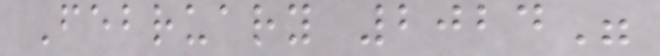February 2024"
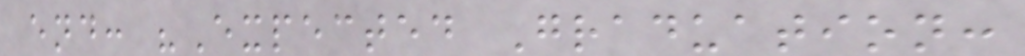end: "Expected Graduation:
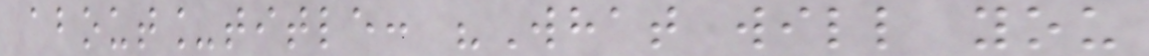about_title: "What will you
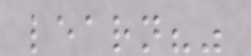learn?"
